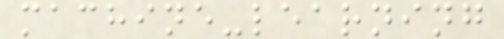machine-learning
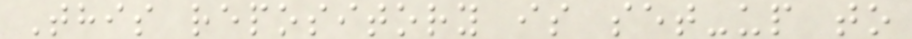This repository is set-up to
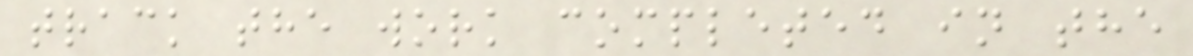track the work completed in the
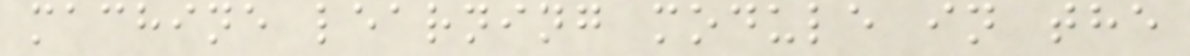machine learning module in the
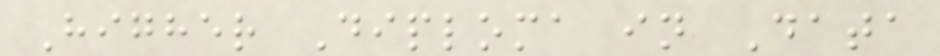Higher Diploma in Data
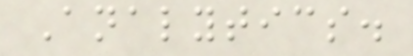Analytics.
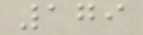179
